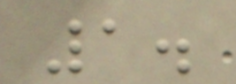1.
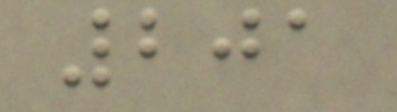201
